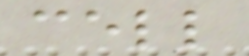cell
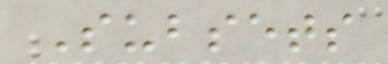Subsets
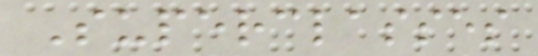Superclasses
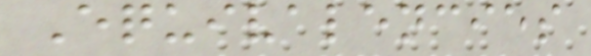Equivalencies
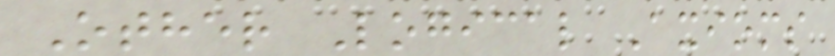Other Logical Axioms
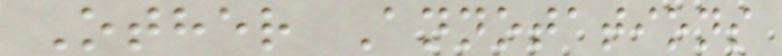Other Annotations
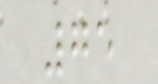75
